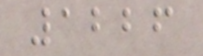1226
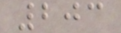203
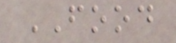FOOD
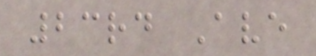23rd Ave
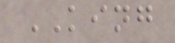KING
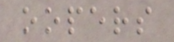oopers
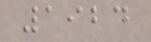1924
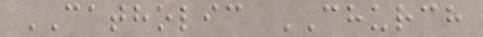CATHOLIC CHURCH
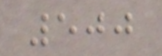500
